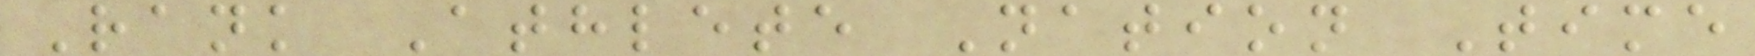Rank Athlete Nation Time
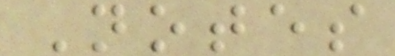Notes
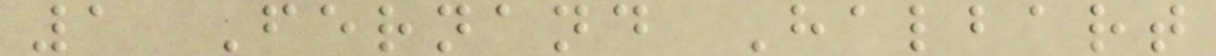1 Fernand Halbart
